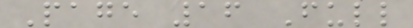Page 16 Full
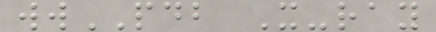wwPDB X-ray
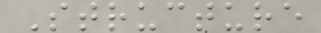Structure
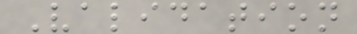Validation
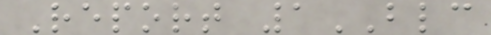Report 1BLC
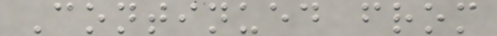Continued from
